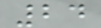24
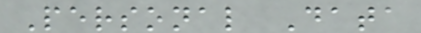Personal Data
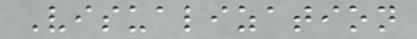Visualization
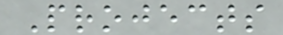Projects
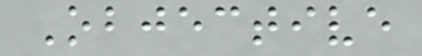Objective
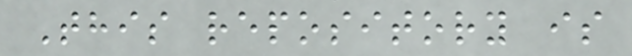This repository is
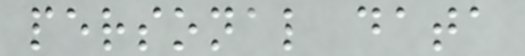personal data
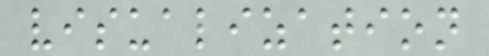visualization
